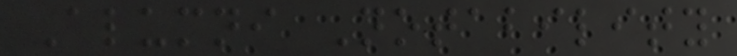Alumni Notability
